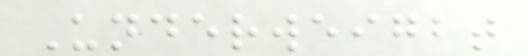Underweigbt
